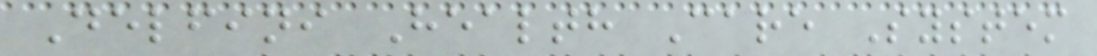Delfini Health Care System
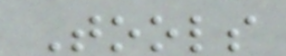Tools
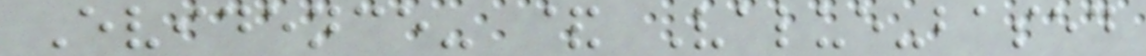Evidence- & Value-based
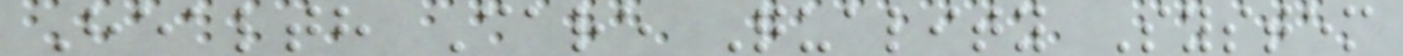Health Care Quality System
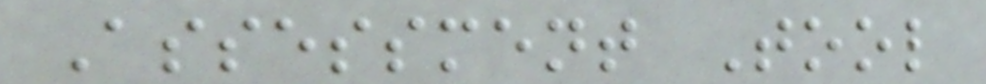Assessment Tool
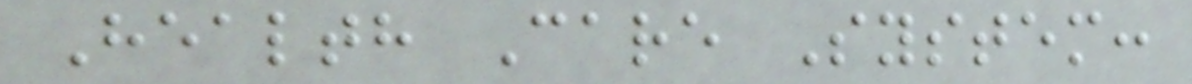Health Care System:
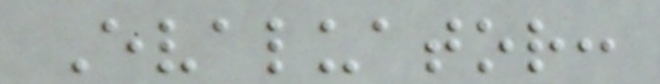Evaluator:
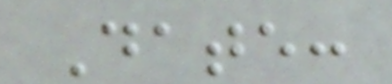Date:
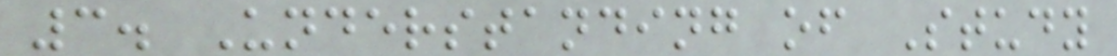3. Understanding of Study
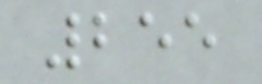255
